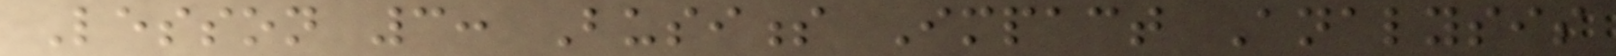Lesson 3: Business Impact Analysis
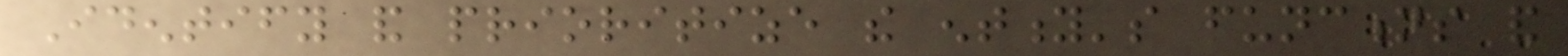Identify and prioritize the entity's functions and
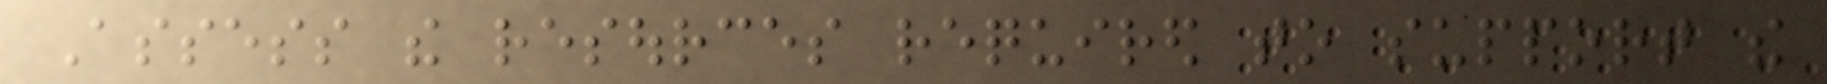Assess the resources required to support the
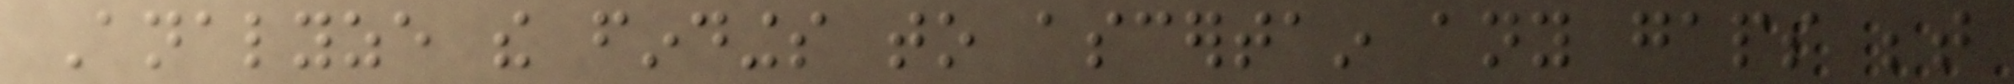Analyze the findings to ascertain any gaps between
